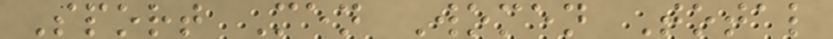Sport Men Women Total
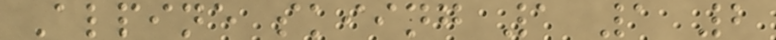Alpine skiing 1 1 2
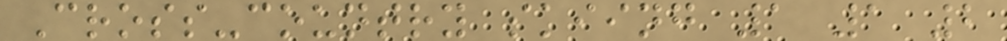Cross-country skiing 1 1 2
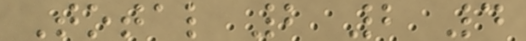Total 2 2 4
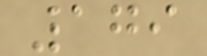179
